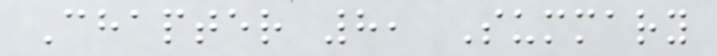Chapter 8, Summary
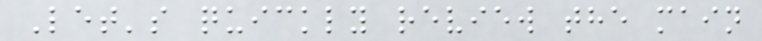Let's quickly review the main
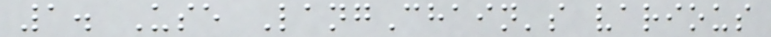1. Use LangChain's various
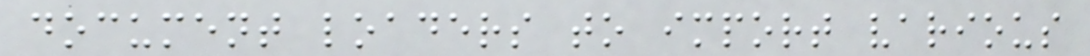document loaders to import various
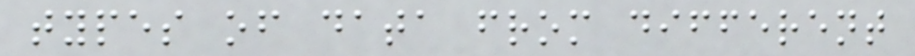types of data from different
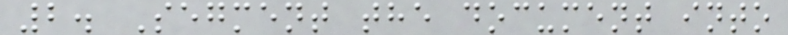2. Segment the document into
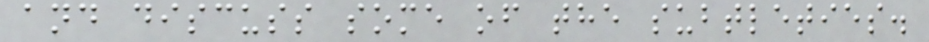and discuss some of the subtleties.
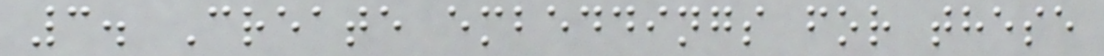3. Create embeddings for these
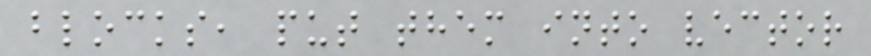blocks, put them into vector
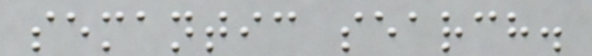semantic search.
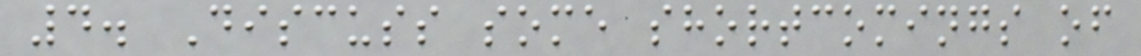4. Discuss some shortcomings of
